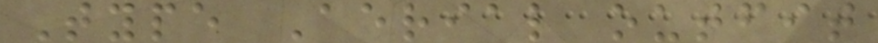Type Aerial outfit
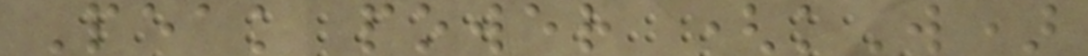Peak power (kW)
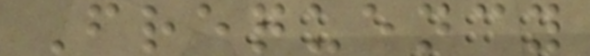Frequency
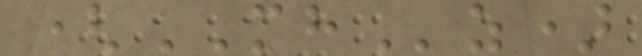(MHz)
